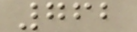762
